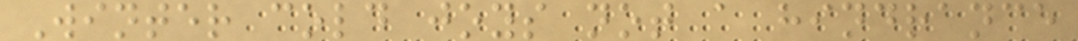Winter cold joys not a hindrance
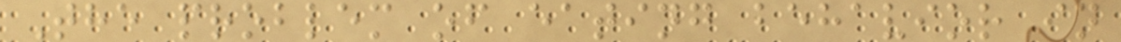The problem of eating behavior in
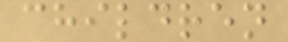children
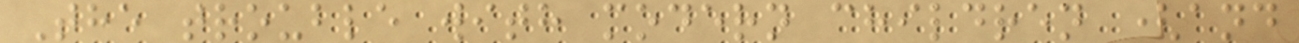The trouble with modern children (and
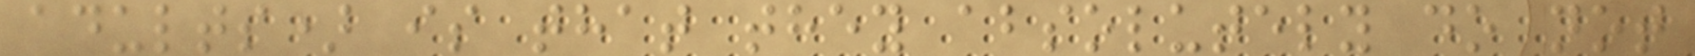adults) is that they absolutely do not
